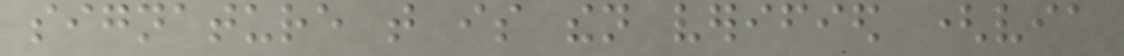signature that is then verified (via
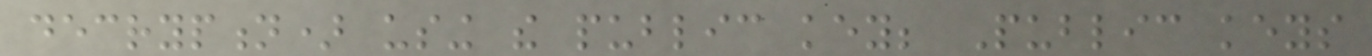decryption) using the public key; Public keys
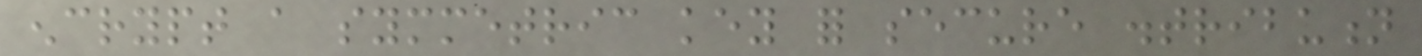encrypt a symmetric key for secure distribution
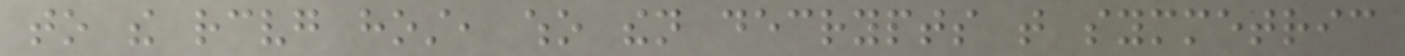to the receiving host, who then decrypts that symmetric
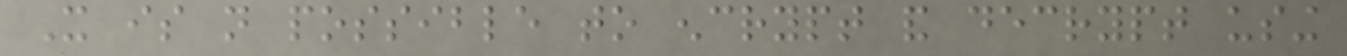It is not possible to encrypt and decrypt using
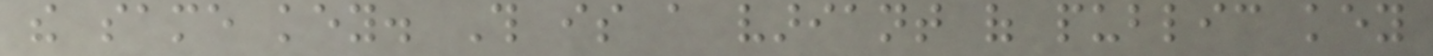the same key. This is a variant of public key
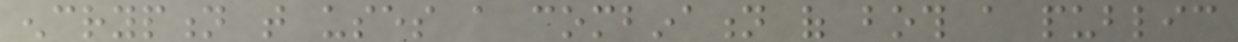encryption that uses a combination of both a public
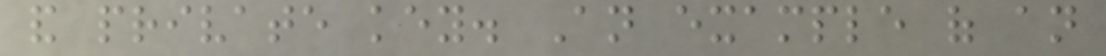and private key. An example of an
